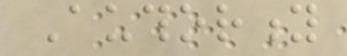Authority
